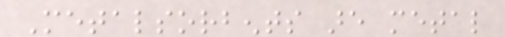Metalsorbents are metal
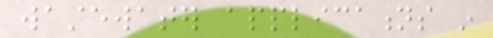wastewater applications in
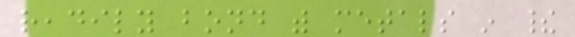readily bond with metals in their
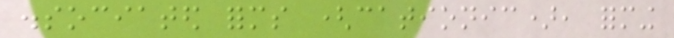dissociated forms (cationic), forming
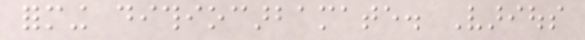forming dithiocarbamate. Various
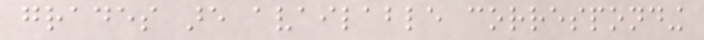grades are available corresponding
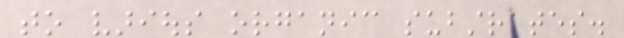to various organic substrates.
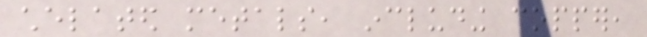chelated metals, including copper,
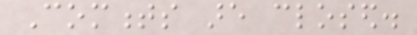Comments are closed.
